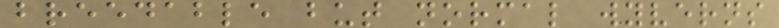breedable but normal wyverns
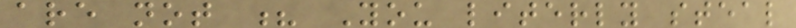are not ? You literly steal
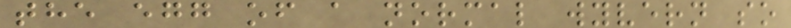the egg of a normal wyvern so
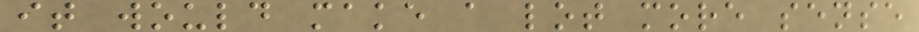it would make a lot more sense
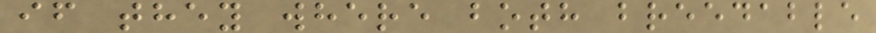if they where both breedable
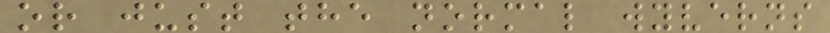or just the normal wyverns
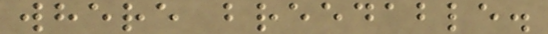where breedable.
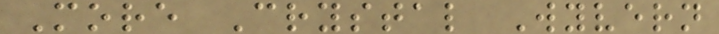More Crystal Wyvern
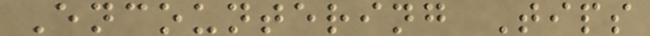Encountering Tips
